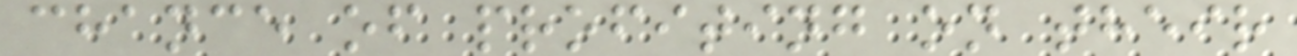chance of profiting on their
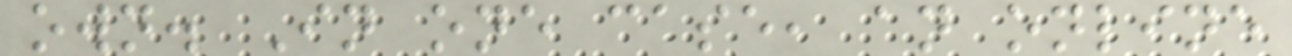own. In one case, an online
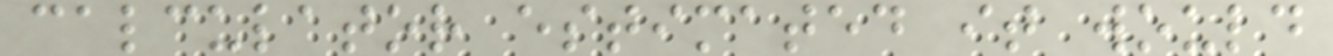calculator estimated it would
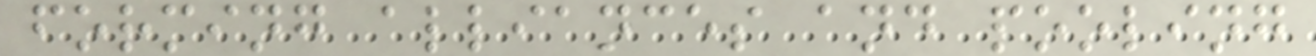forming alliances and pooling
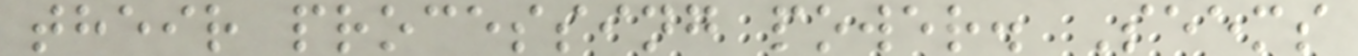their processing power. Seems
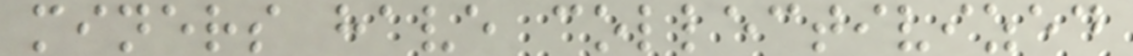miners have collectivized
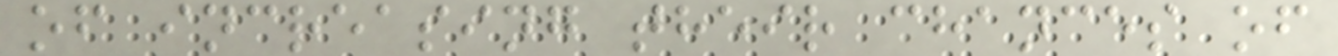of increasing their chances of
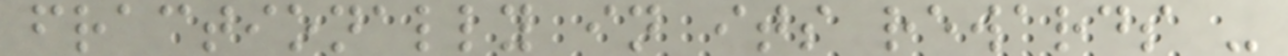fractionally in its rewards -
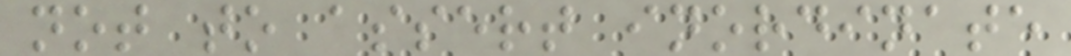not to assert inordinate
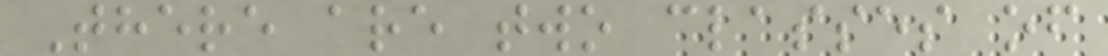There are two classes of
